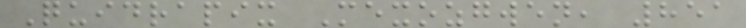Quidrapix Mexozgwen, 851
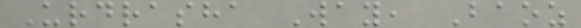Urdrasha Way, Baoz
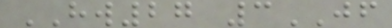HW27 3JF
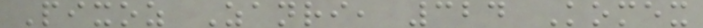Pixoz Zanri, 324 Komex
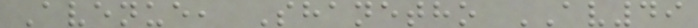Avenue, Shanetho AV49
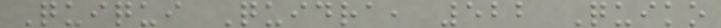Quiqui Quidra, 522 Quiko
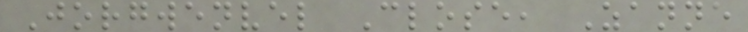Jorgwenvel Close, Zanne
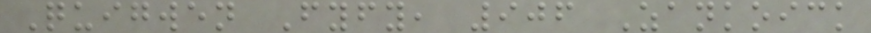Quigwen Fyfy, 906 Zankoick
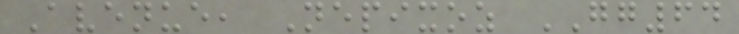Avenue, Nepixoz GG64
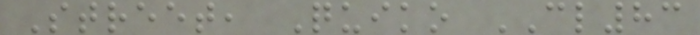Street, Quiko CL83
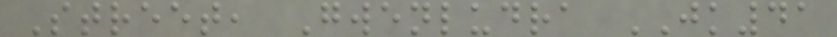Street, Gwenludra JK41
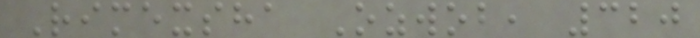Rimexsha Ozwob, 320
